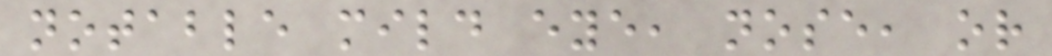notable mild eye, nose, or
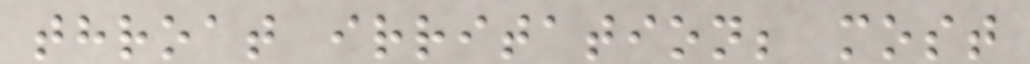throat irritation; most
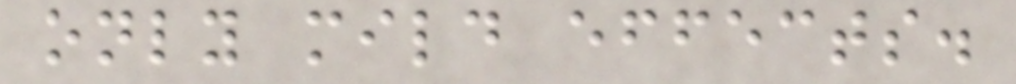only mild effects.
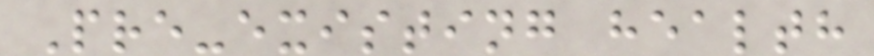Pre-existing health
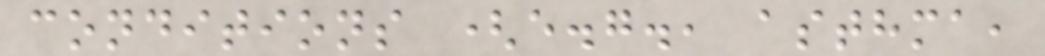conditions (e.g., asthma,
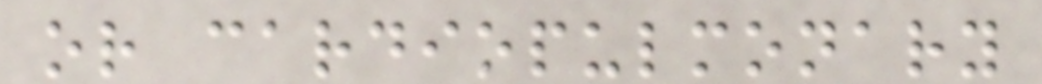or cardiopulmonary
